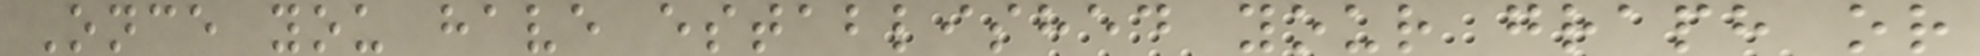Once you have established your graph or
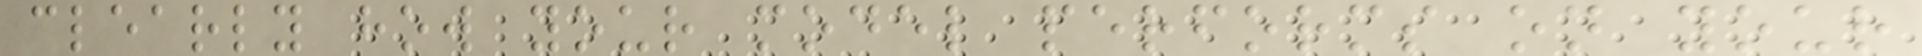clearly how your model performs on your
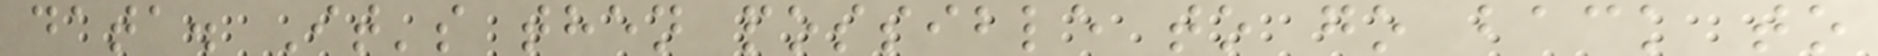data. It's then possible to go back to
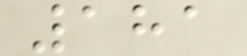181
